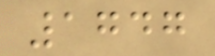1747
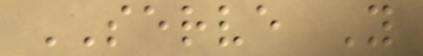SERVE Y
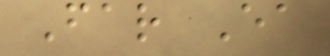Far Ea
